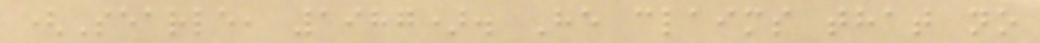(Searle, 1987). He claims that no
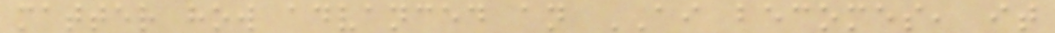matter how advanced an AI becomes, it
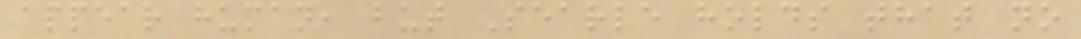appear human, but Searle holds that no
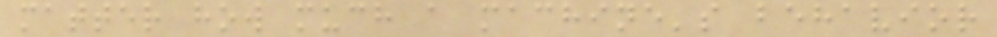matter how much a machine's behavior
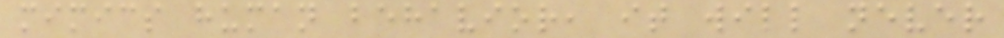mimics human behavior, it will never
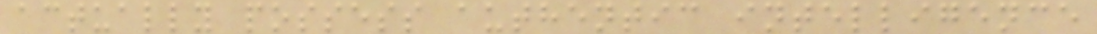actually possess authentic intelligence
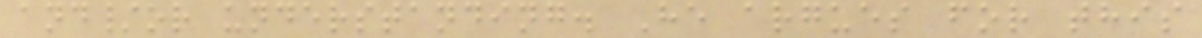and/or understanding. He argues for this
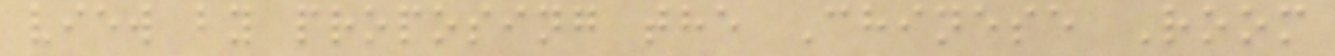view by proposing the Chinese Room
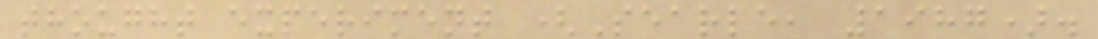thought experiment (Searle, 1987).
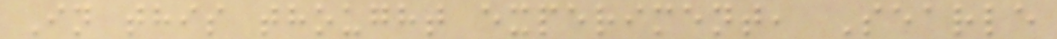In this thought experiment, Searle
